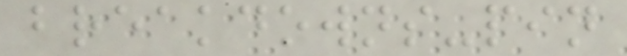breakdowns-pin
